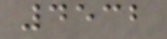4532
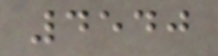4540
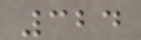324
